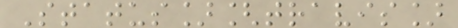Status][travis]
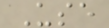Use
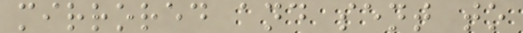mirrored and sent to
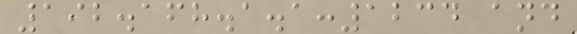192.168.1.1:1234 and
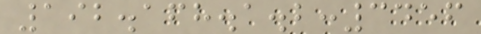192.168.1.2:3456
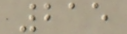215
